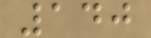140
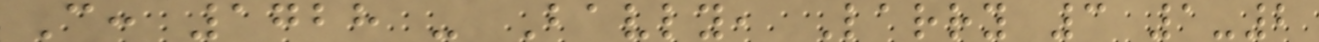C: 1728 - Bavly, Larry 3 1-2
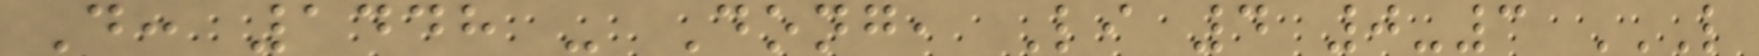D: 1448 - Dong, Li 4 0-3 L
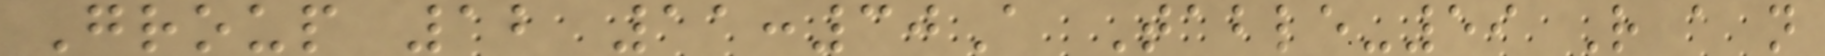Group 12 11:30A Table-59 R a n
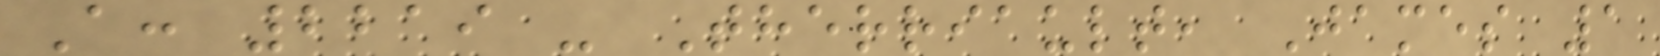A: 2219 - Therriault, James 1
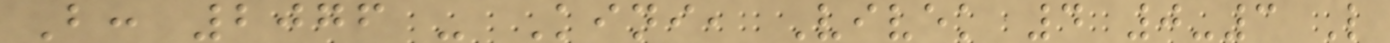B: 2076 - Kini, Vivek 4 0-3 L
